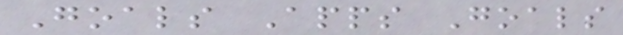Goals Apps Goals
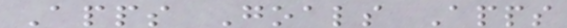Apps Goals Apps
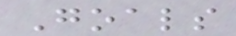Goals
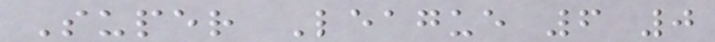Super League 6 0
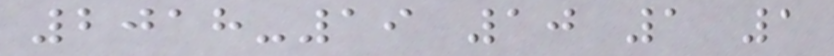2018-19 10 1 1
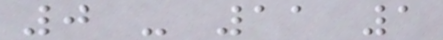0 - 11 1
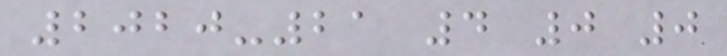2020-21 4 0 0
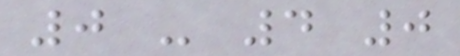0 - 4 0
